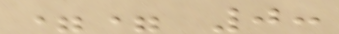== 0:
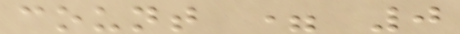count = 0
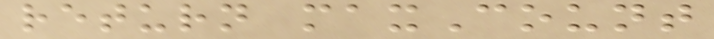return maxCount
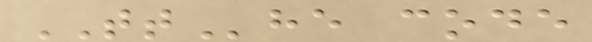TThe code
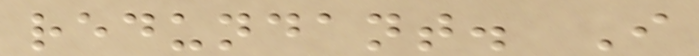redundant. I
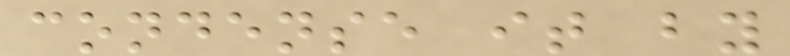condense it by
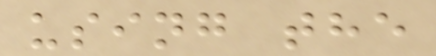using the
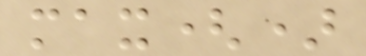max()
